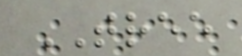TREE
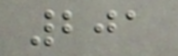201
